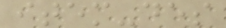item-des
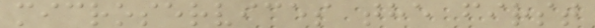microservices the first
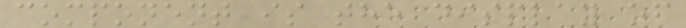component is the display of
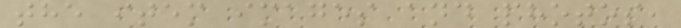the item images and photos,
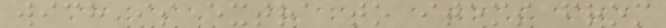wich is extra to items from
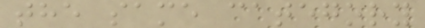the same category
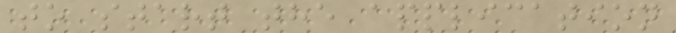to start the application
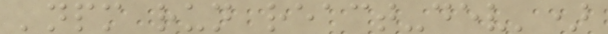'npm run react-dev')
